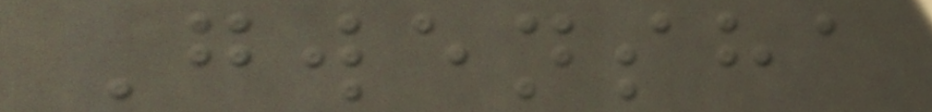Gwensha
